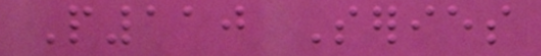P110 Series
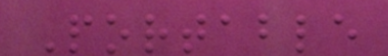Portable
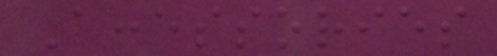Accessories
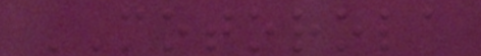MOTOROLA
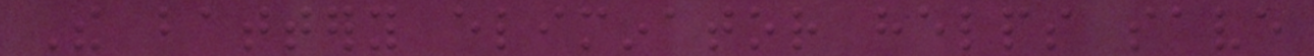The battery eliminator helps save
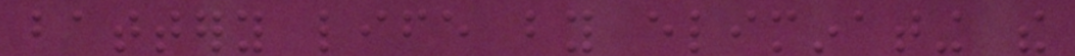battery life by eliminating the
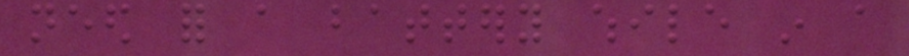need for a battery while in a
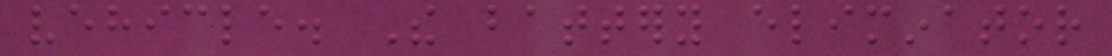vehicle. The battery eliminator
